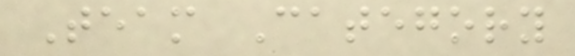Team Category
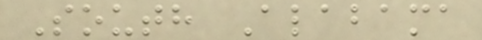South Alabama
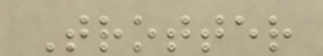Trotter
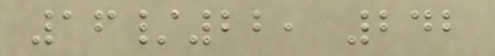16/22, 242
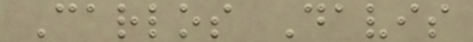Carlos Davis
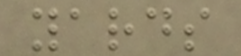yards
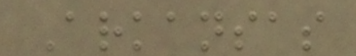Arkansas
